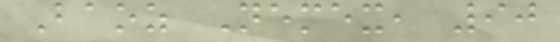Baoz Nemex, 90
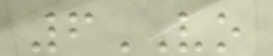6VO
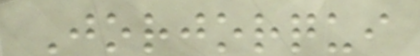Jorjorqui
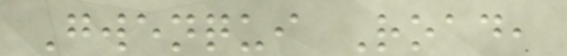Gwenqui Road,
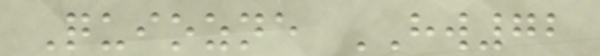Quiozne HW72
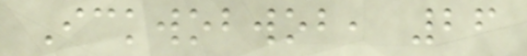Ickwobwob, 26
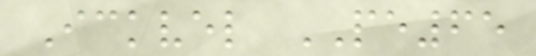Ickvel PE65
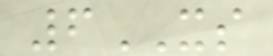6XS
